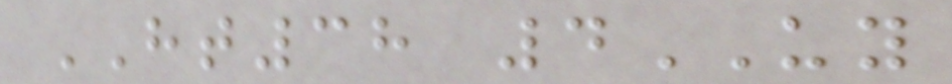HT38 4UY
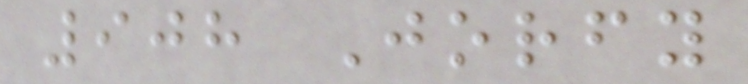908 Jorfy
